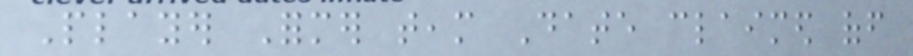Player Former team Date claimed off
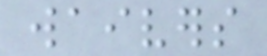waivers
